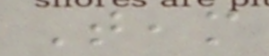Team
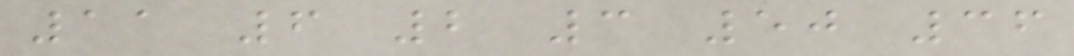11 6 2 3 50 36
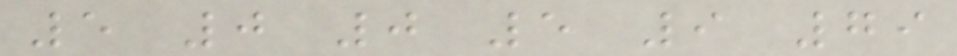5 0 0 5 9 79
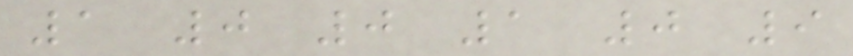1 0 0 1 0 9
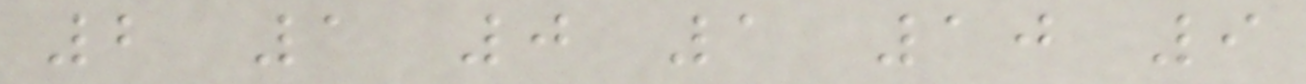2 1 0 1 10 9
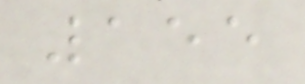155
